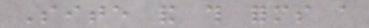Site and this forms a
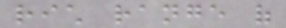rich range of
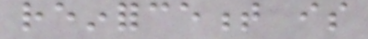reinforcement is
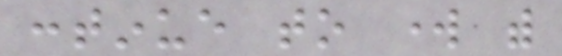continue to work with
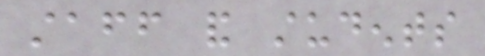staff and students
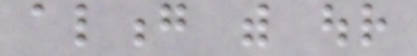along with our
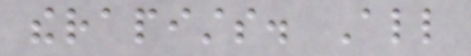therapists. All
